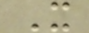X
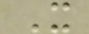X
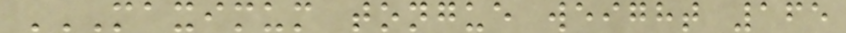MAXIMUM TONGUE WEIGHT 165
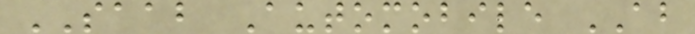SAAB Automobile AB
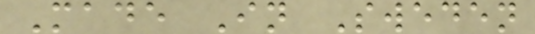Made In Sweden
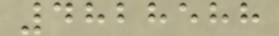4828588
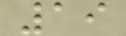19
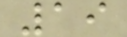19
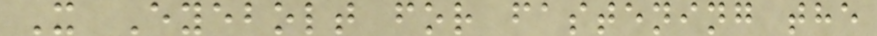X Eyebolt for fastening the
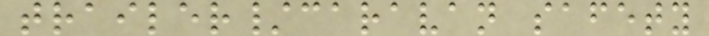trailer/caravan safety
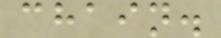chain.
